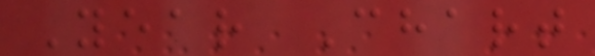Year Chart
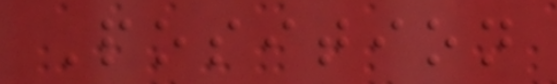Position
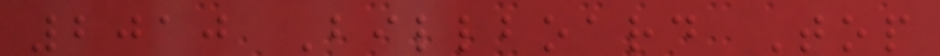2010 Billboard Top
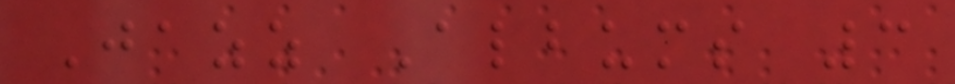Jazz Albums 3
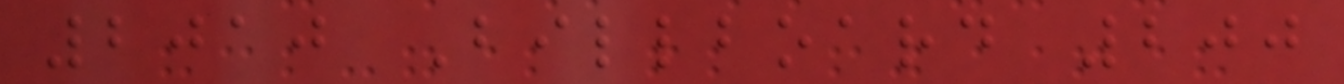2010 Billboard 200
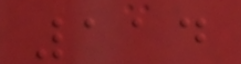114
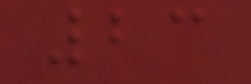23
